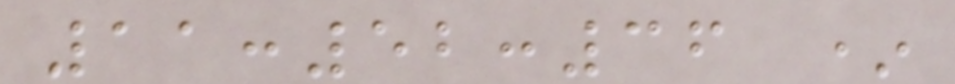11:52:36 *
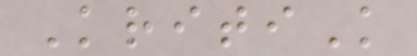KritiK
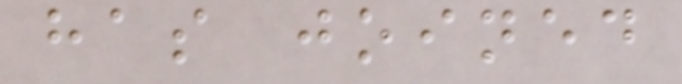has joined
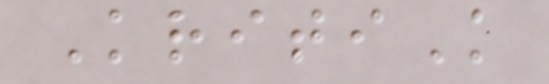KritiK
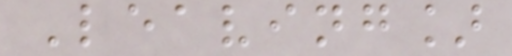Leaving]
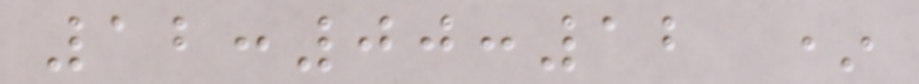12:00:12 *
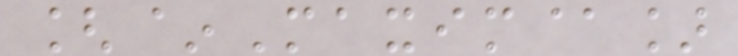[~Maxim@]
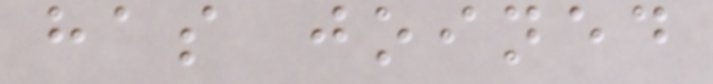has joined
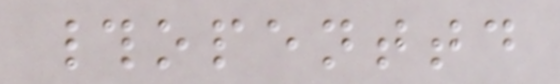#openttd
